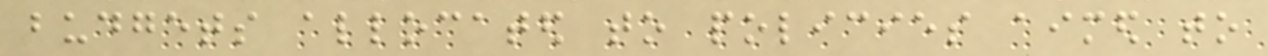budgets allocated to policies aimed to
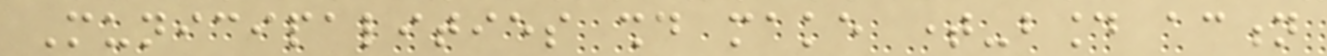Municipalities should make time-bound action
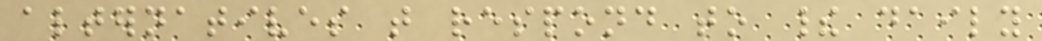alternatives that respond to their daily
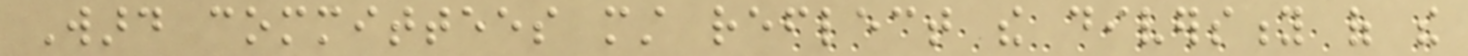Ward committees must reflect the diversity of the
